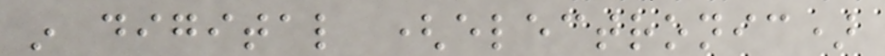in digital (electronic)
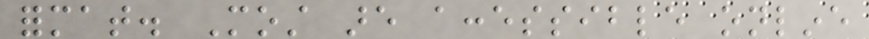format. Most are accessible online
